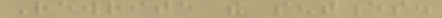Rewrite the sentences.
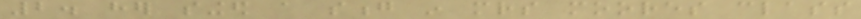2. her singed a song in mrs moores class
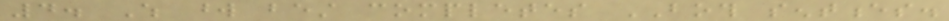4. Which word best completes BOTH sentences.
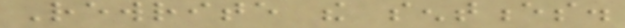Rewrite the sentences.
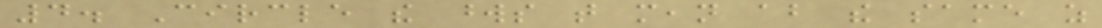4. Circle the words that mean about the same as
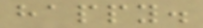happy.
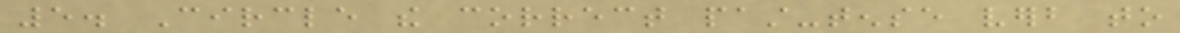5. Circle the correct past-tense verb to
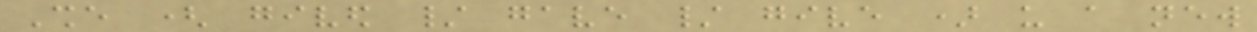She ( gived / gave / give ) us a new
